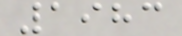1983
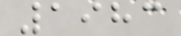1983
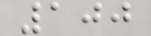100
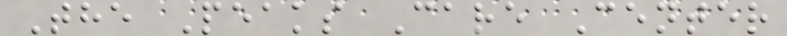The Peaks Care Center
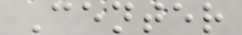Center
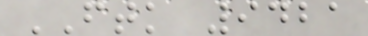FTK 9421
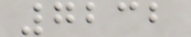7232
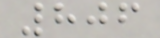806
